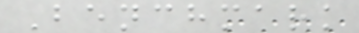Benchmark
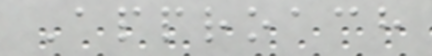Approach
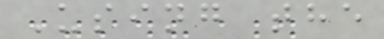Using the
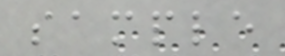sample
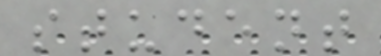student
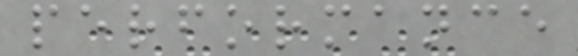performance
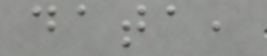data,
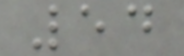54
